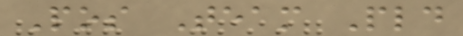Pos Team Pld
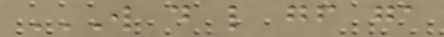W D L GF GA
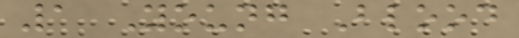1 Young Blood
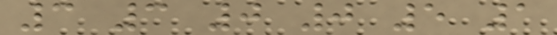3 3 0 0 5 1
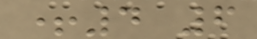+4 6
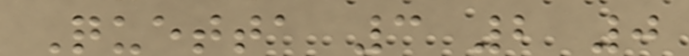Quetta 3 2 0
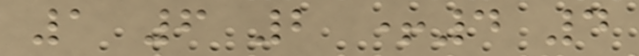1 6 2 +4 4
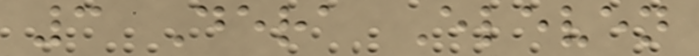3 Dera Eleven
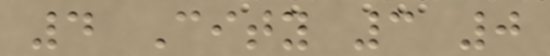4 City 3 0
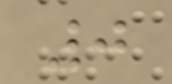0
